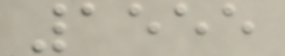1555
